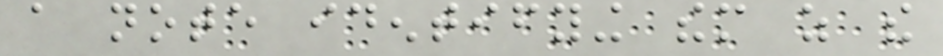a note identifying them as the
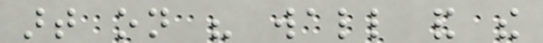art on his wall and the
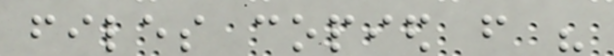files copied from his
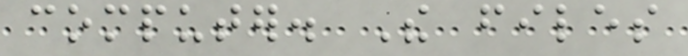computer. The files
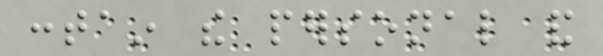contain the personal and
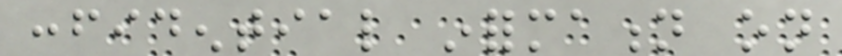confidential information on
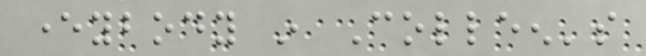everybody in Colleen's
